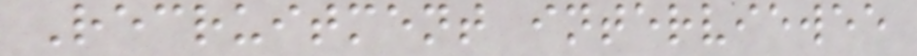Recruitment interviewee
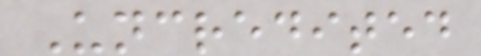Uncredited
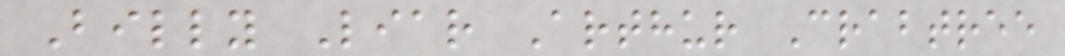Billy Liar Arthur Crabtree
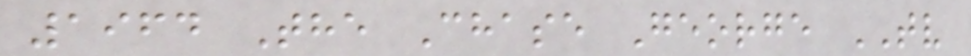1964 The Chase George TV
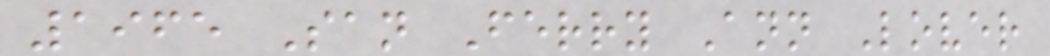1965 San Ferry Ann Lover
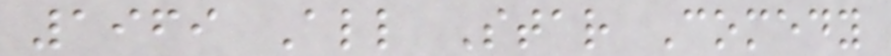1969 All Star Comedy
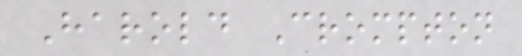Harold Crompton
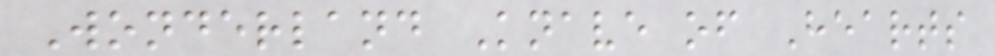Wonderland Knave of Hearts
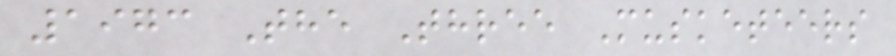1973 The Three Musketeers
